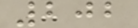202
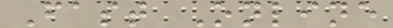Fast Online
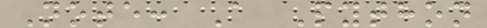Note: A Python
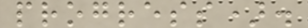progress).
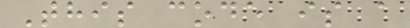This code is a
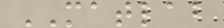MATLAB
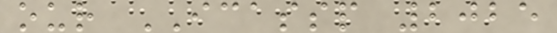our ICASSP 2025
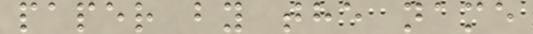paper by the name
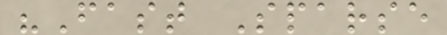"Fast Sparse
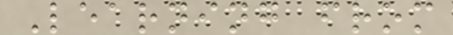Learning from
